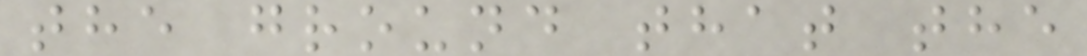the ground that the
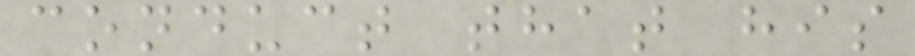conduct that his
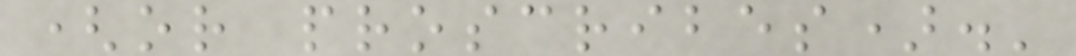(or proscribes).'
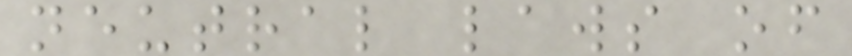neutral laws of
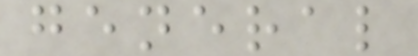general
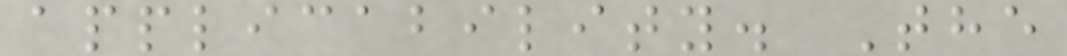applicability. The
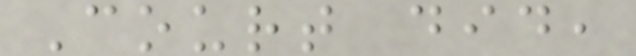Court did,
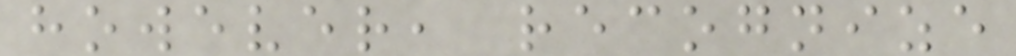however, recognize
